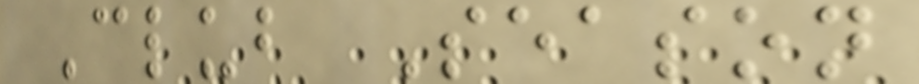Club Season
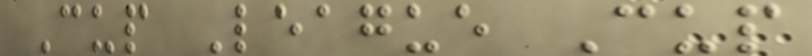Cup League Cup
